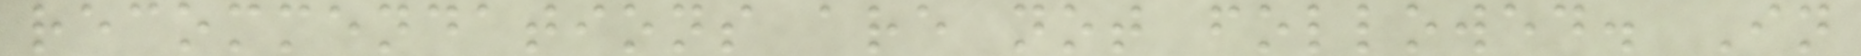recommendations are not followed. In
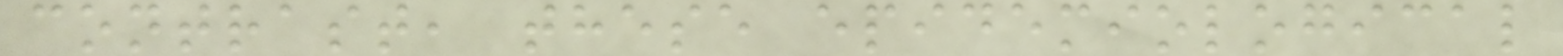contrast, these epidemiological
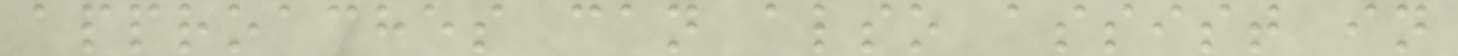approaches can also assist in
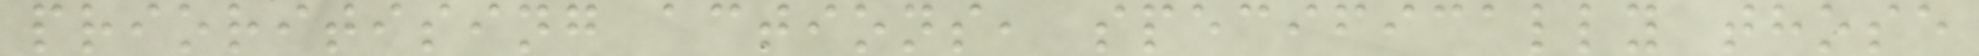prioritising actions, specifically those
